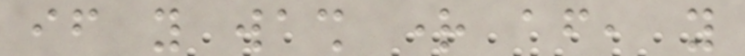if you wash right after, you
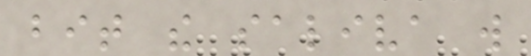bit the saliva will
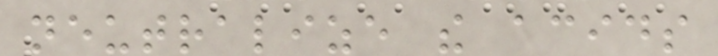neutralize the acids
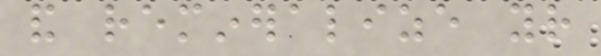and remineralize your
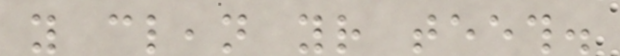you clean your teeth.
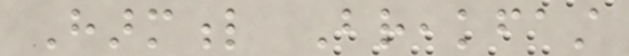Harmful Breakfast
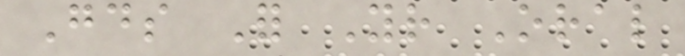Goods For Your Oral
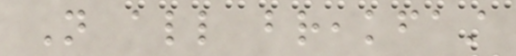Not all breakfast
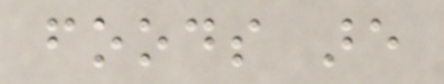foods are
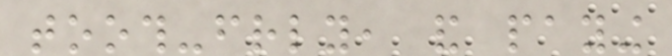tooth-friendly, and paying
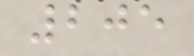205
